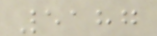5187
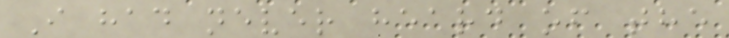I had never heard of the
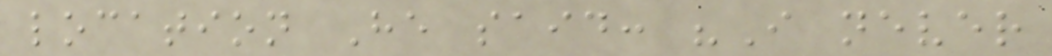location He said: "I never
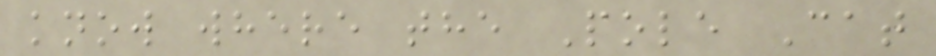know where the Pole Cat
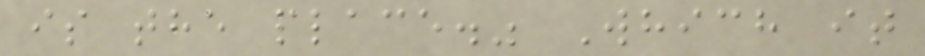is the place." Which it
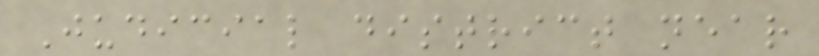Judicial district near
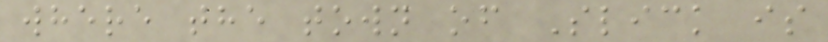where the town of Slick is
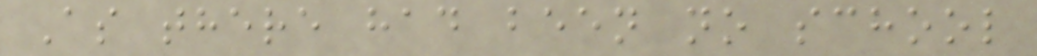As there had been no school
